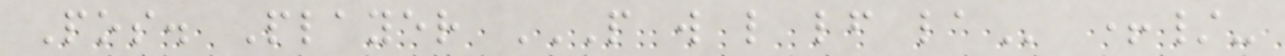Pos. Player P W L LF LA +/-
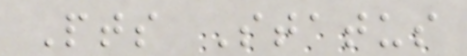Pts Status
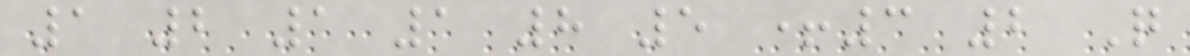1 2 1 1 8 5 +3 2 Q
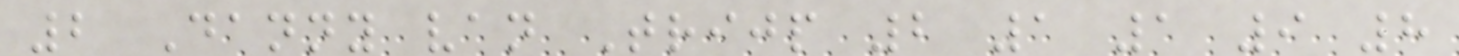2 Danny van Trijp 2 1 1 9 8
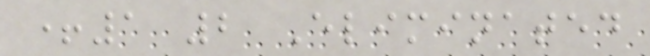+1 2 Eliminated
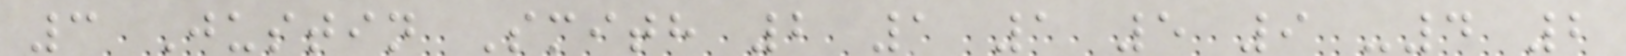3 Justin Smith 2 1 1 5 9 -4 2
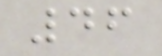46
